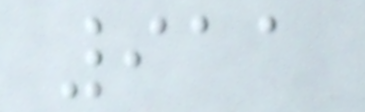911
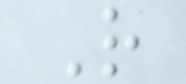R
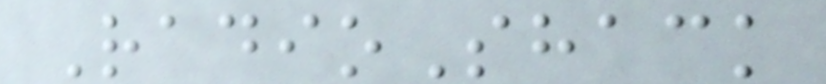RadioShack
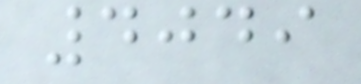4049
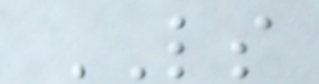LS
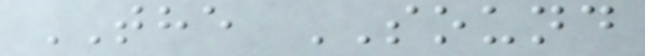THE SOUND
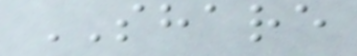SHARE
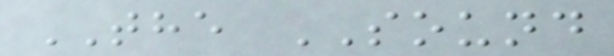THE SOUND
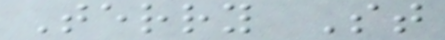Terry St
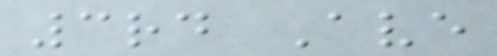3rd Ave
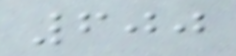600
